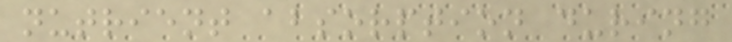nutrient absorption during
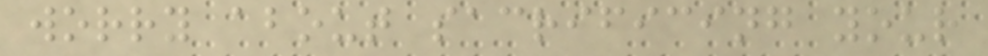worry about sacrificing your
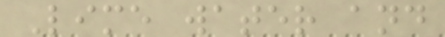Lime water and
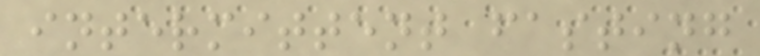intermittent fasting
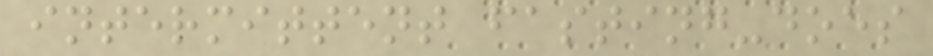intermittent fasting-does
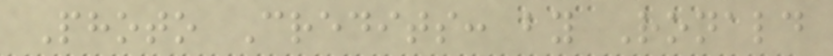Photo Credits: by Ronald
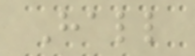Hall
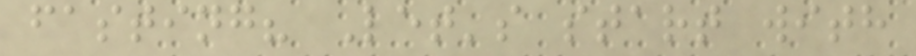fasting? Let's start with
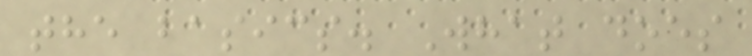the basics. What does
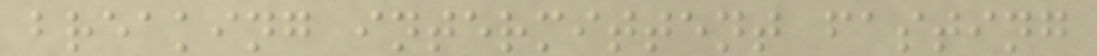breaking intermittent fasting
